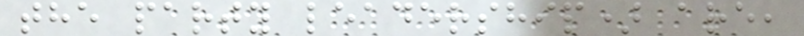the party leadership) are,
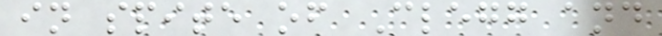in spite of Clegg and
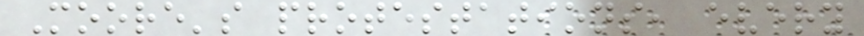Moore's protestations, every
